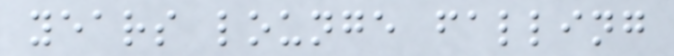years lounge falling
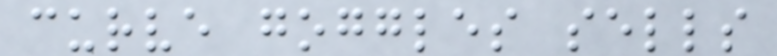curve goggles sells
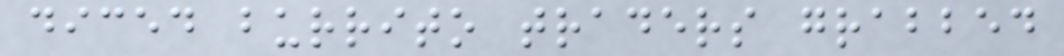diced burrito traders grabbed
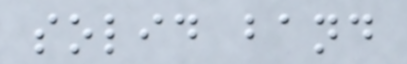solid band
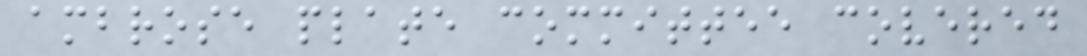ambrose plate committee covered
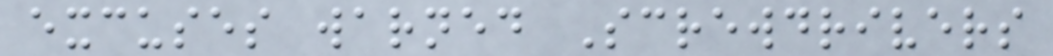excuses warned Screwdrivers
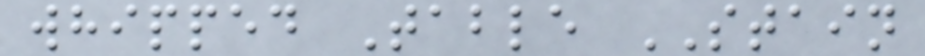whipped Table STAIN
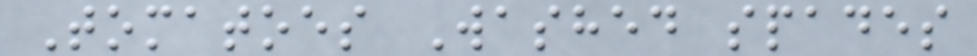Tomatoes Washed spades
